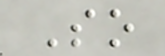So
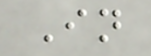In
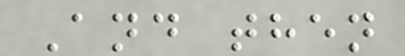And then
